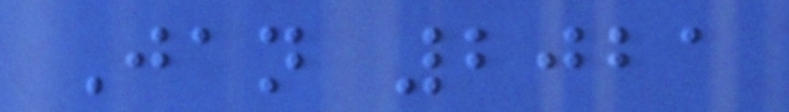Jan 2021
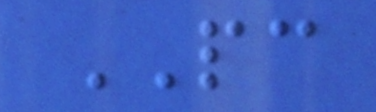PC
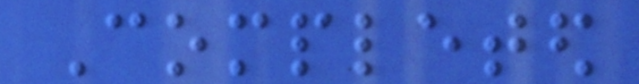Completed
